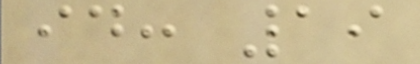id: 19
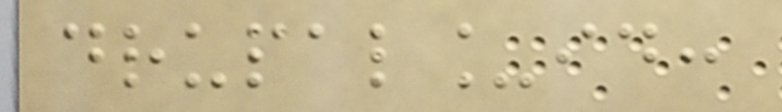drupal_id:
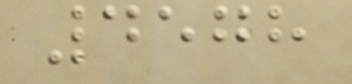4578
